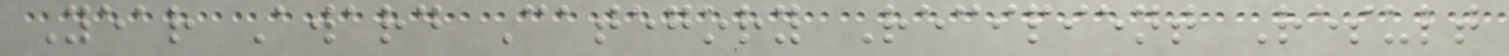Year Award Category Recipient Result
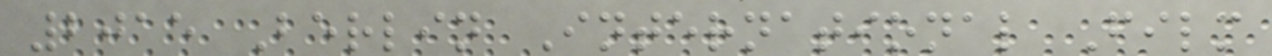2015 Berlin International Film
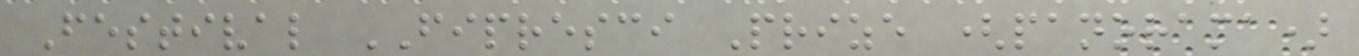Festival FIPRESCI Prize (panorama)
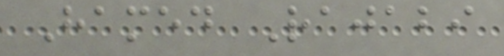Hamed Rajabi
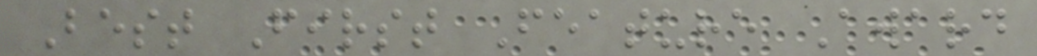Best First Feature Award
